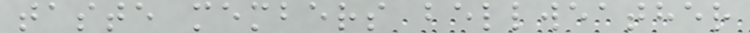taste members bellweather
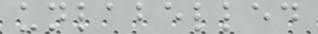unlabelled
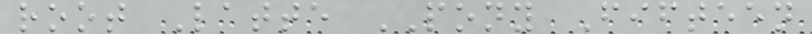root Latte PONY Fifteen
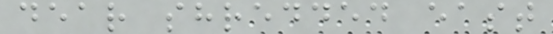dear shredded east
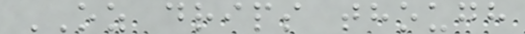OZ drips though
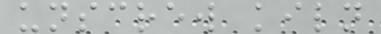unscrew kiln
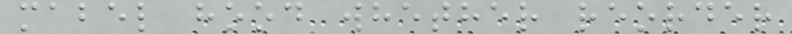mabel hood whether reorder
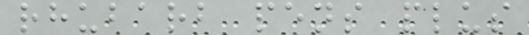rhubarb pens plus
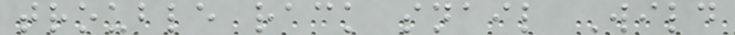trouble rack snail Wild
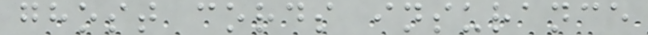ghost cords insurance
